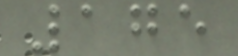175
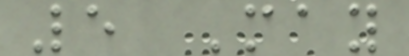5 May
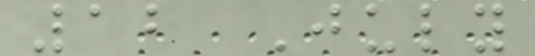12 July
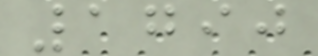1790
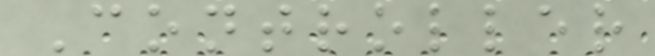Controller
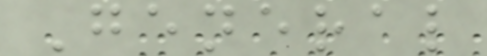General
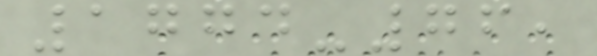1774-76,
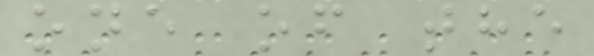one of the
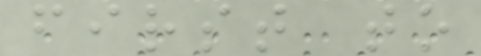first to
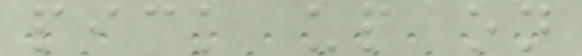pick up on
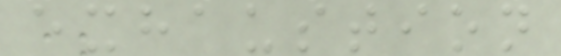exhaustion
